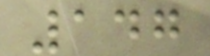147
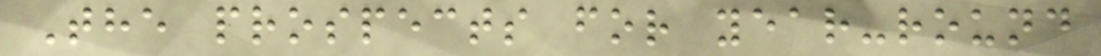The prospects for year-round
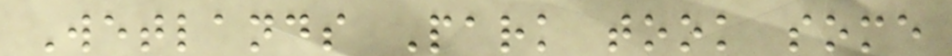Wetlands Park took some
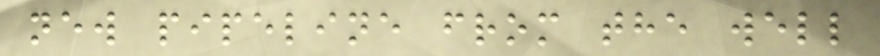new pipeline from the well
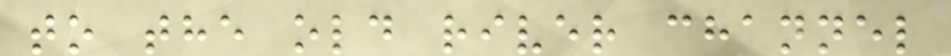to the old river channel
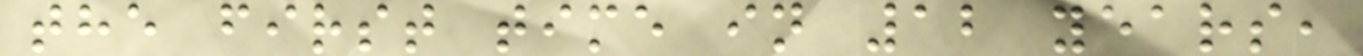the first time in 12 years,
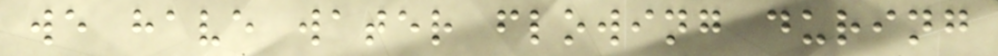we have water flowing during
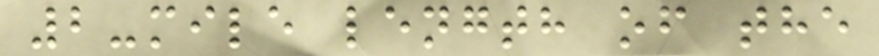2-mile length of the
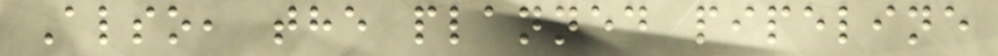Also, the planned pipeline
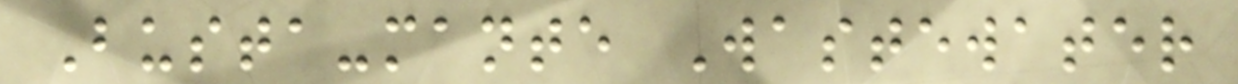Busta-mante Wastewater
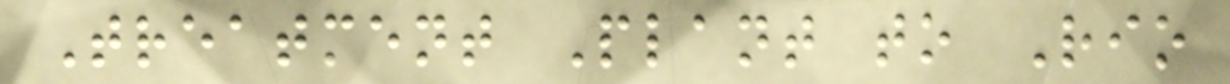Treatment Plant to Rio
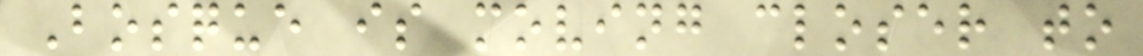Bosque is moving closer to
